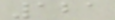121
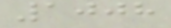1008
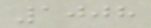1008
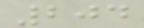204
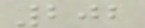202
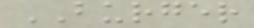BURGER
